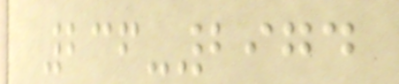236-2974
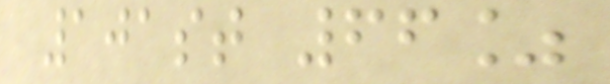101st 66%
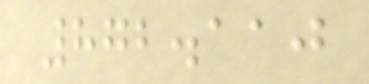872.110
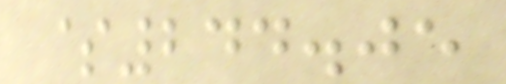$244.05
